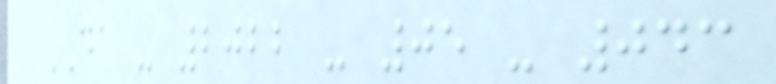DA - 2022 - 05 - 043
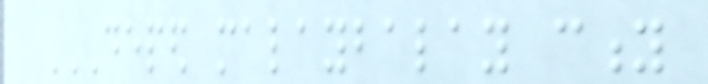DEPED MALAYBALAY CITY
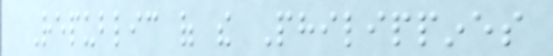Republic of the Philippines
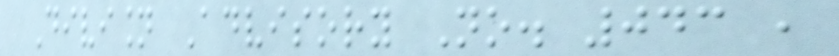Division Advisory No. 043 ,
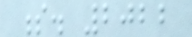s. 2022
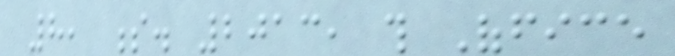8, s. 2013, this Office
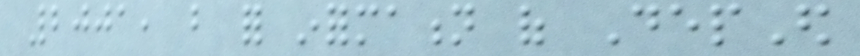2001, but for information of DepEd
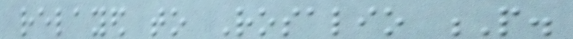relayed to Rosalio P.
